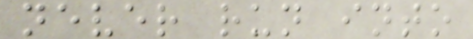never run into
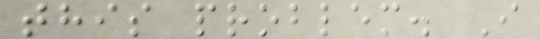this problem. I
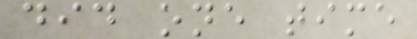did one time
